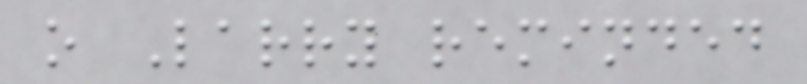o Larry reminded
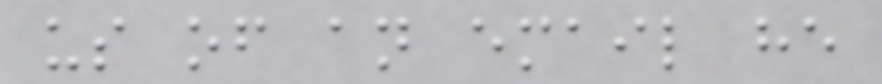us of an email he
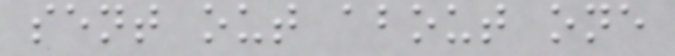sent out about one
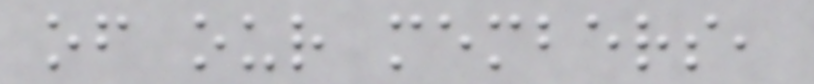of our members,
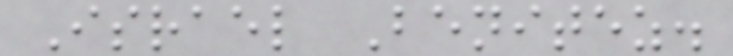Israel Benitez.
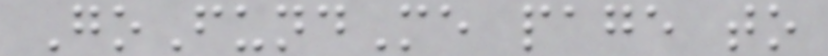GoFundMe page to
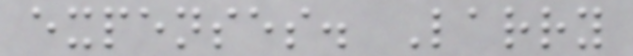expenses. Larry
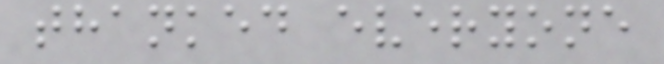thanked everyone
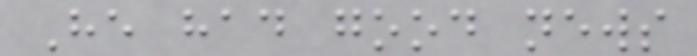He had good news
